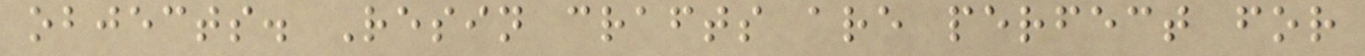objects. Resin crafts are perfect for
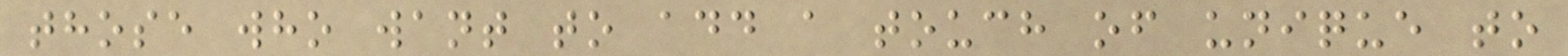those who want to add a touch of unique to
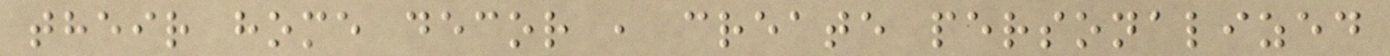their home decor , create personalized
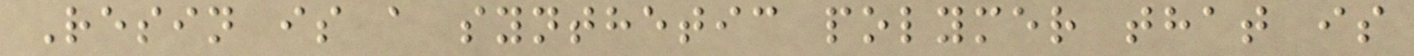Resin is a synthetic polymer that is
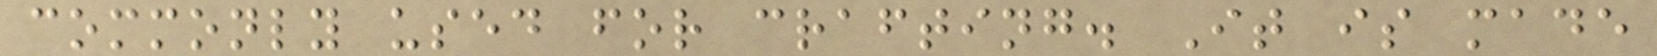commonly used for crafting. It is made
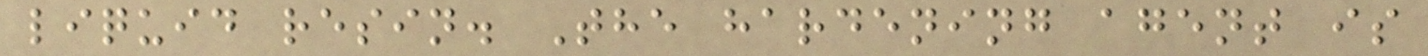liquid resin. The hardening agent is
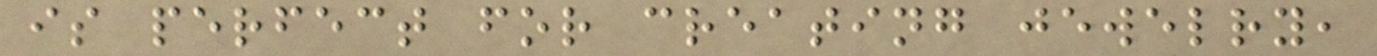is perfect for creating jewelry,
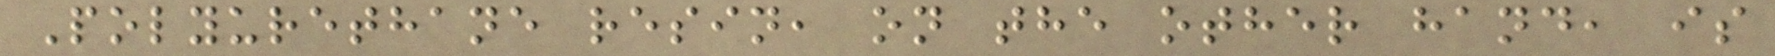Polyurethane resin, on the other hand, is
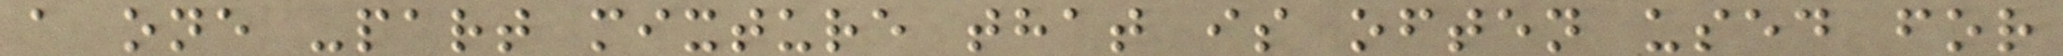a one -part mixture that is often used for
